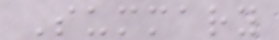Summary
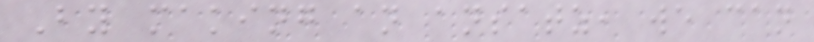By making an ansatz, we can
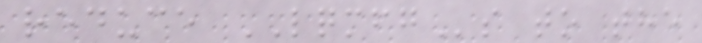reduce LQMFGs to the
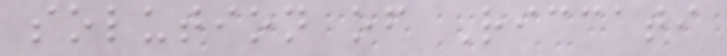solution of Riccati
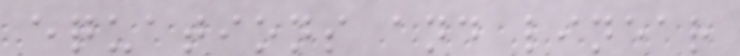equations and linear
